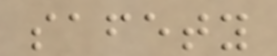safety
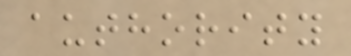authority
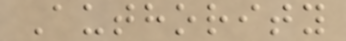Authority
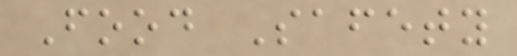Food Safety
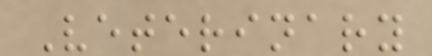Veterinary
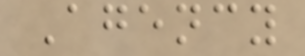Agency
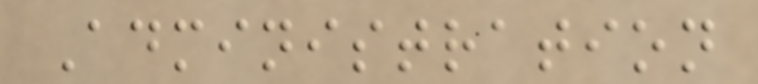Administration
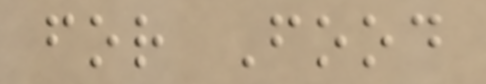for Food
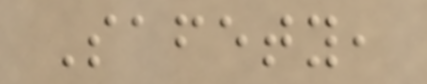Safety,
